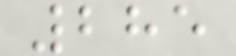285
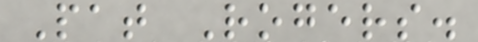Pat Rogers.
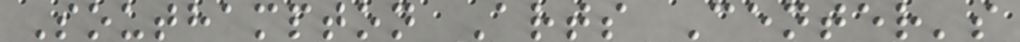Southampton Arts Center's
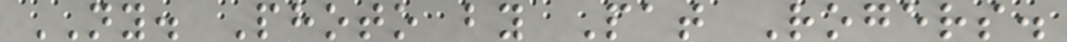NY. Photo by Pat Rogers.
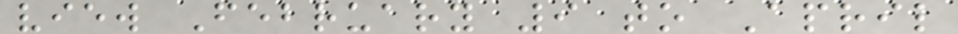view February 9 to April
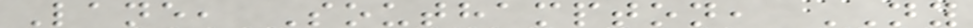Lane, Southampton, NY
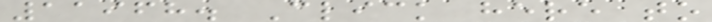11968. Click here to
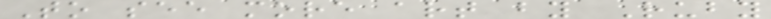To see more art by Ruby
